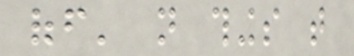off' not things that
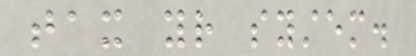tax your system.
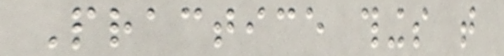Practice things that
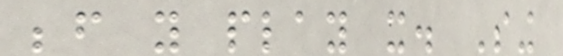before you play it. Sing
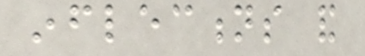inflections and
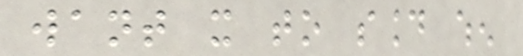want it to sound when
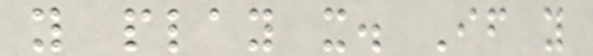you play it. If you
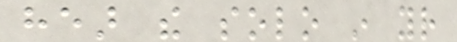hear the solo in your
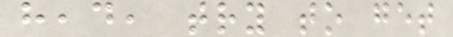head, try to get
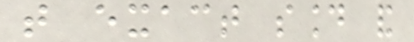that exact sound and
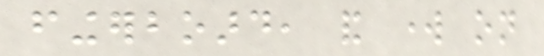fingerboard, and work on
